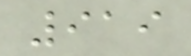919
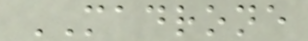MADRONE
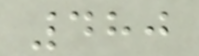480
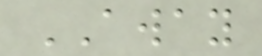AWAY
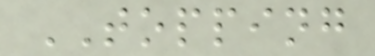TOPPING
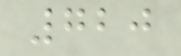720
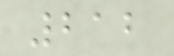212
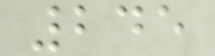245
